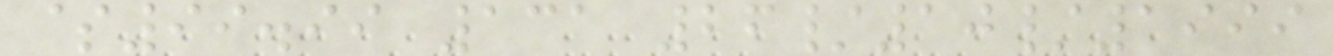$99.99 131 26/10/1999
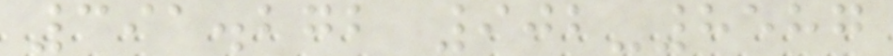391.272 902-8587
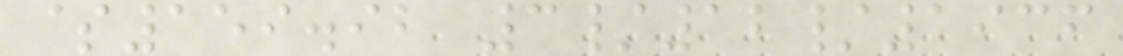$159.92 3/12/1936
